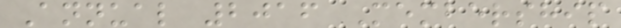Annual 2016 Membership
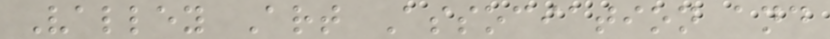Valley Art Association and
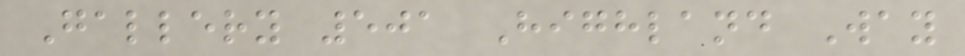Gallery 501 Highland Way
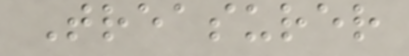Treasurer
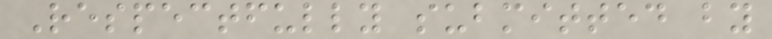Respectfully submitted by
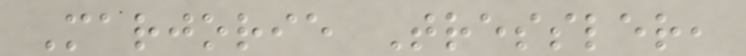Marjorie Tressler,
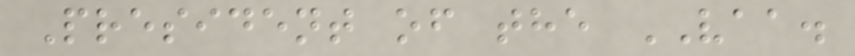President of the VAA.
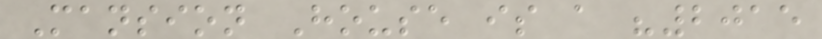Mansion House is a "2015
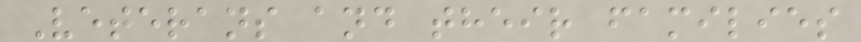Veterans and their families
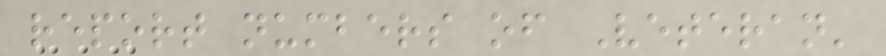report numbers of Veteran'
